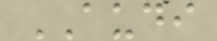AUDI
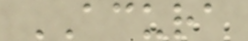ACURA
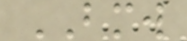BMW
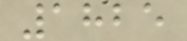1825
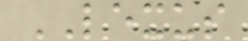LEXUS
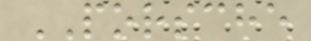PORSCHE
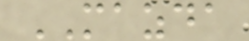MAZDA
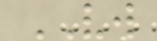VW
